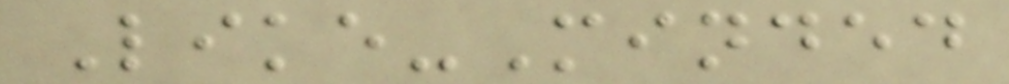Like-Minded
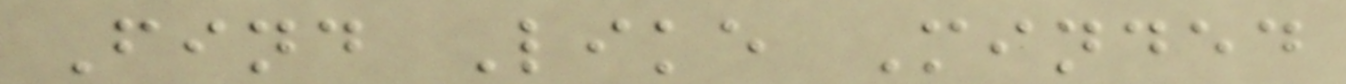Find Like Minded
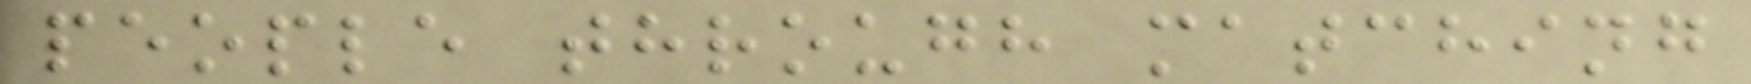people through matching
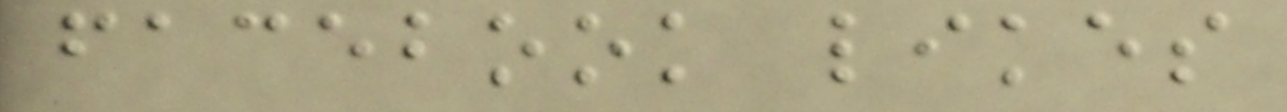facebook likes
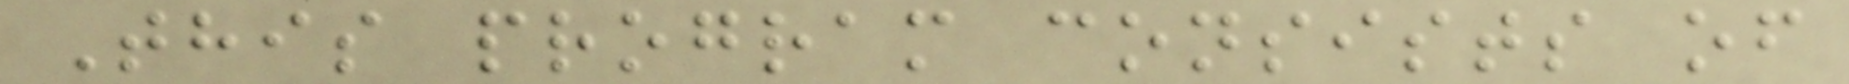This program consists of
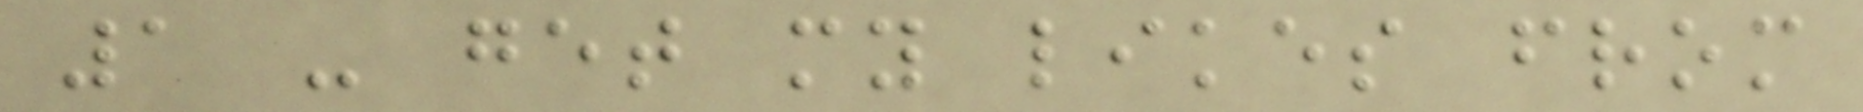1 - get my likes from
